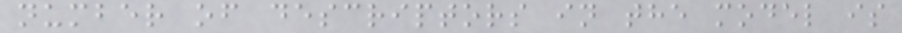number of descriptors in the model is
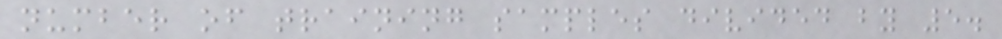number of training samples divided by 5.
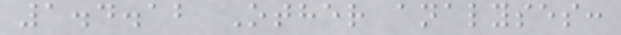1.4.12 Other analyses:
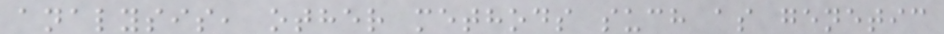analysis, other methods such as genetic
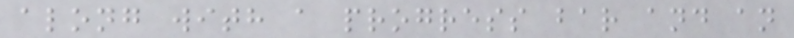along with a progress bar and an
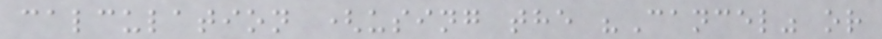calculation (using the "Cancel" or
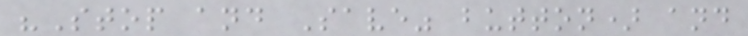"Stop and Save" button) and
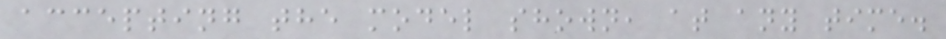accepting the model shown, at any time.
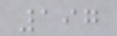197
